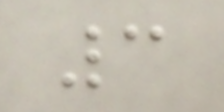3
